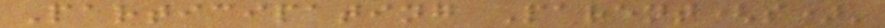Participating Parent(s)'
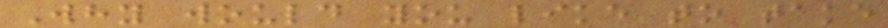Why would you like to take
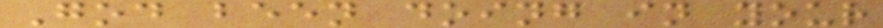God been doing in your
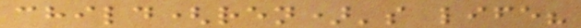child(ren)'s life?
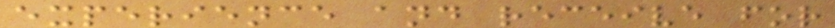experience and receive for
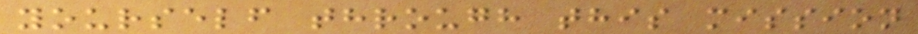yourself through this mission
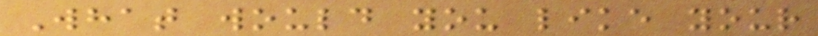What would you like your
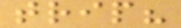trip?
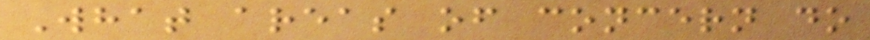What areas of concern do
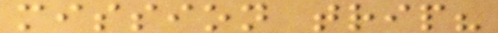mission trip?
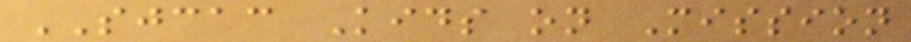SJCAC Kids on Mission
